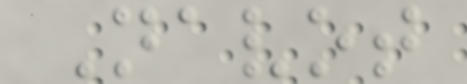Navot
